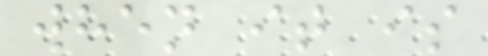when it is
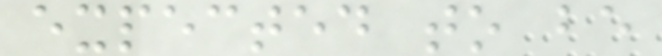expected to be
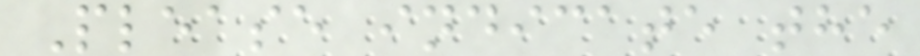Please indicate the
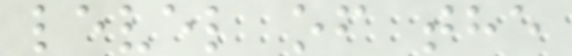level of the
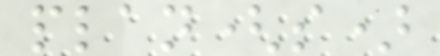plan(s)
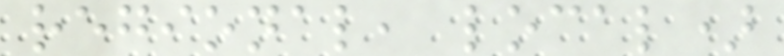regional, local)
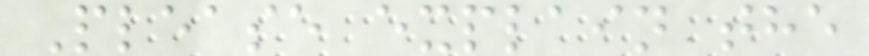Please explain the
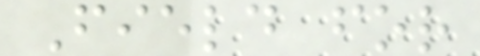Field for
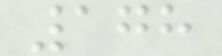178
